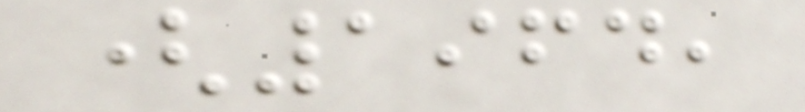(1964,
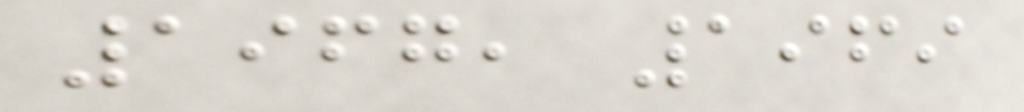1967, 1969
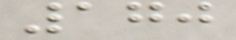170
